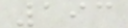193
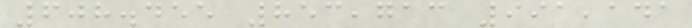608.455 853,713 991,141
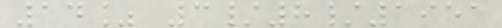14% 3/8/1951
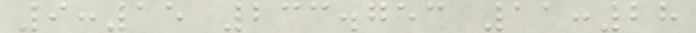9:15 233.753 11:28
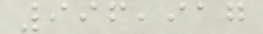996,917
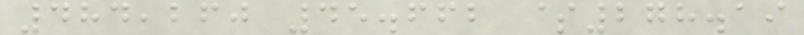484,260 45.662 $278.19
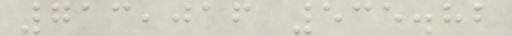713,016 535.82
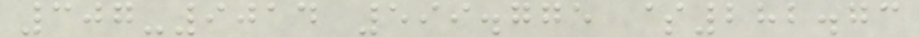307-9014 599.775 $282.73
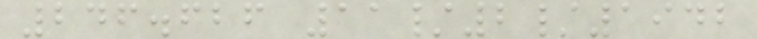246.626 11/2/1942
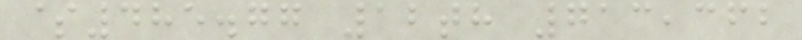$485.77 12th 713,362
